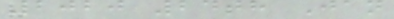2020 24th Jan
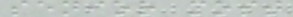senior most
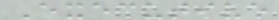Executive
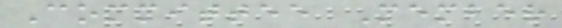Committee Member
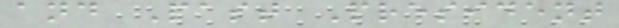and Past President
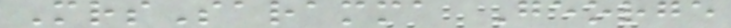MrsSaramma George
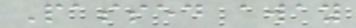Passed away
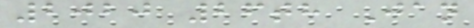2020 26th Jan
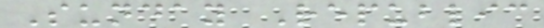Sunday Republic
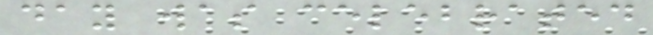day was celebrated
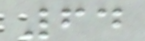64
